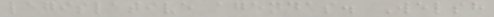legislative agendas. Welsh
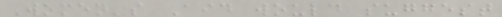Women's Aid would suggest
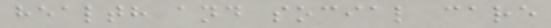health and social care
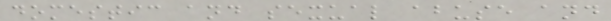domestic and sexual abuse and
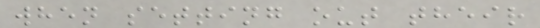when setting out their
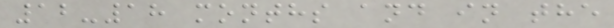12-18 months and in the
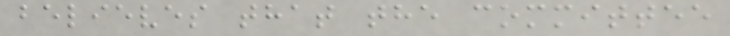believes that the committee
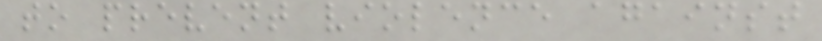to prevent violence against
